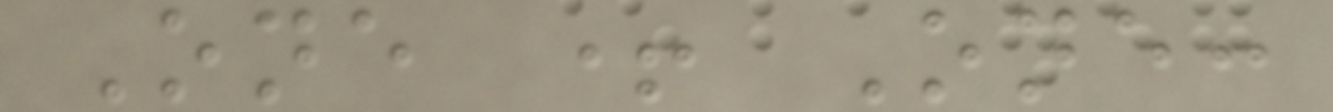One + One:
